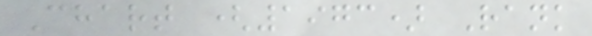Chart (1973) Rank
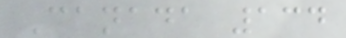Canada 134
